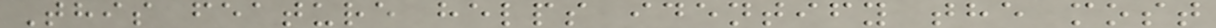This feature helps identify the most
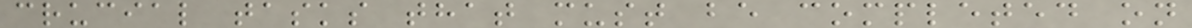crucial tasks that must be completed on
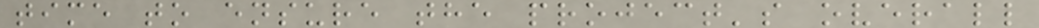time to ensure the project's overall
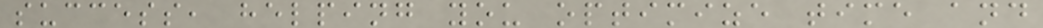success, helping you optimize time and
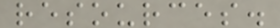resources.
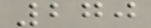270
